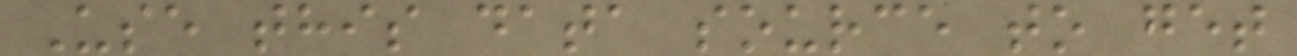Use this data source to get
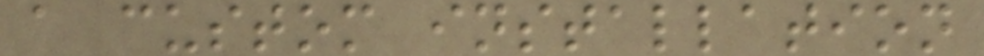a custom installation
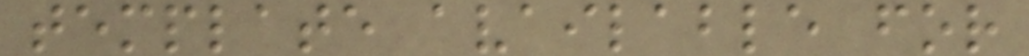template available for
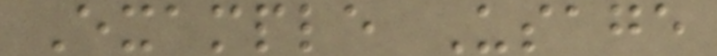Example Usage
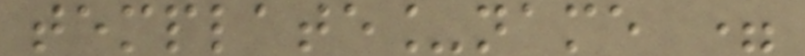template_name =
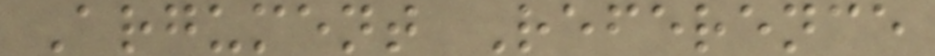Argument Reference
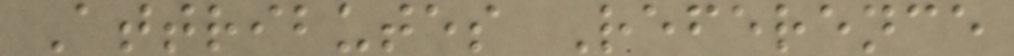Attributes Reference
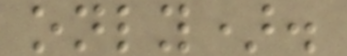only).
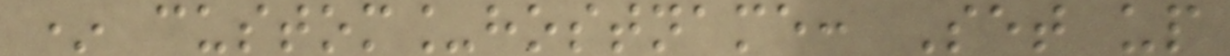* custom_hostname: Set up
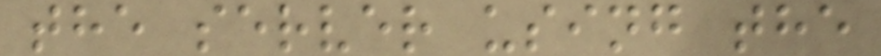the server using the
